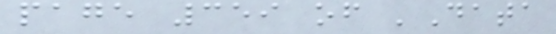page 359 of 'Data
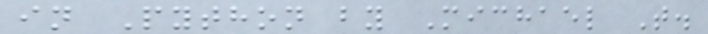in Python by Michael T.
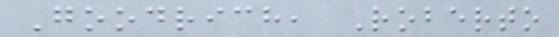Goodrich, Roberto
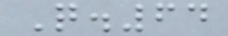Q.64
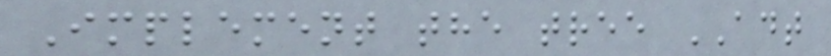Implement the tree ADT
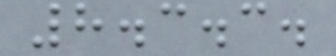8.3.3.
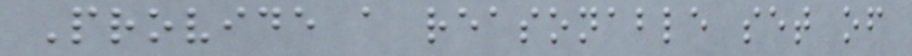Provide a reasonable set of
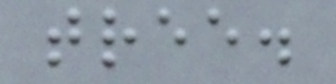tree.
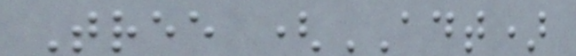Tree (ADT)
